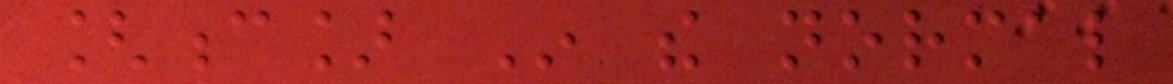[c] In the normal
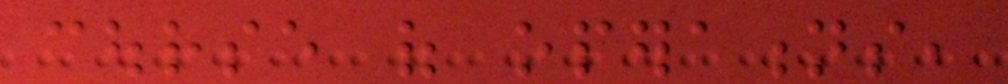course of operations,
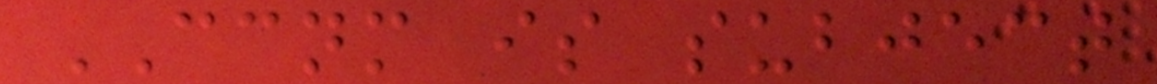CCNM is subject
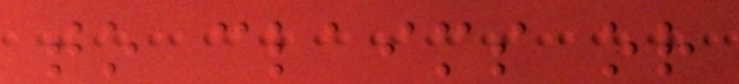to claims or
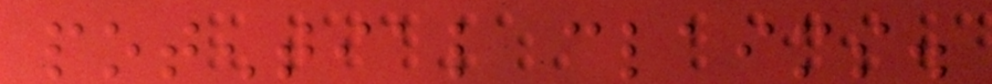potential claims.
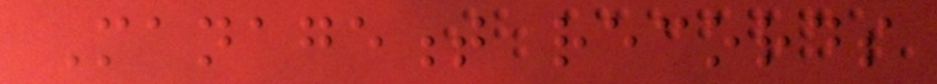Management records
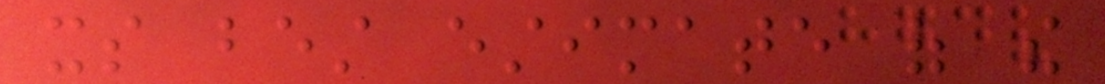its best estimate of the
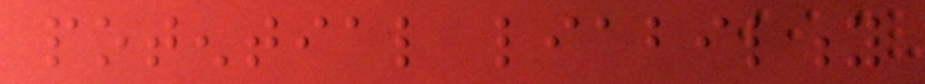potential liability
